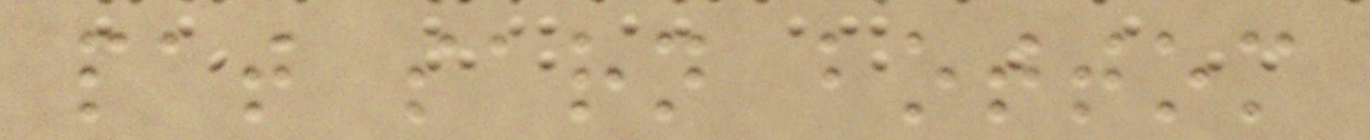pat sarn bottom
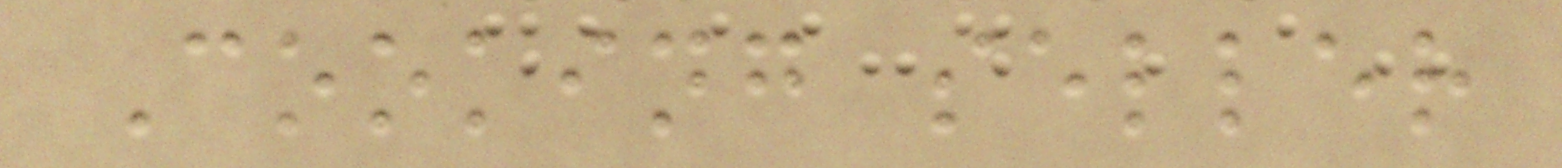Cooking seller
